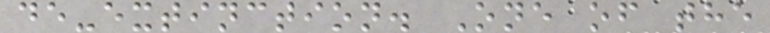de-extinction. One of the
